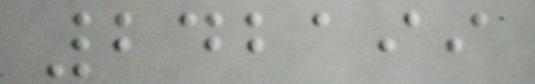242199
